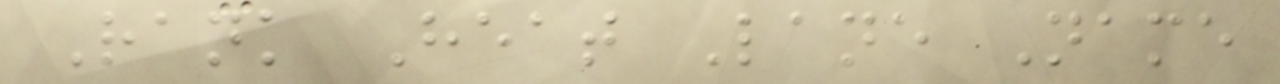Rank Heat Lane Name
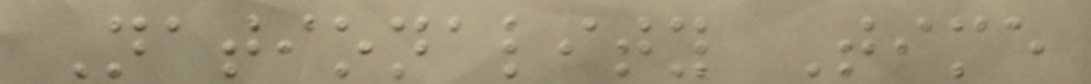Nationality Time
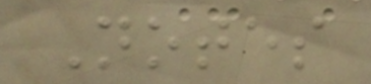Notes
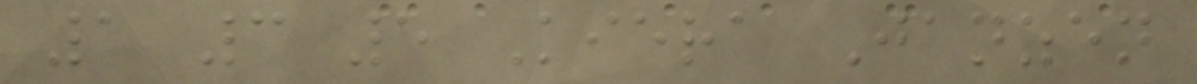1 3 5 Kiera Janzen
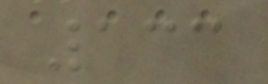133
